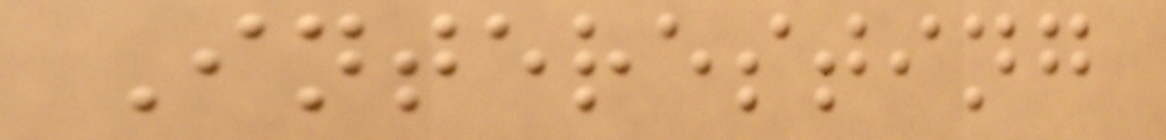Interesting
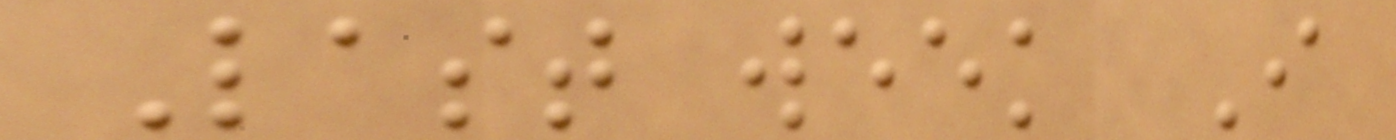Last week I
